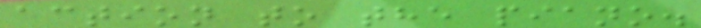action to the piano.
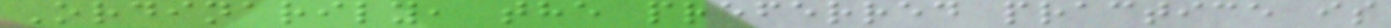Ordinarily, the preferred practice is
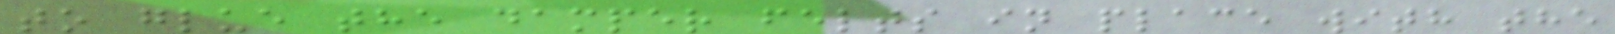to glue the damper felts in place with the
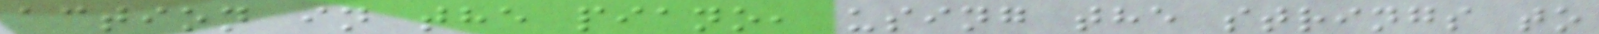action in the piano, using the strings to
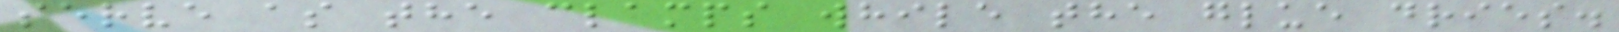serve as the clamps while the glue dries.
